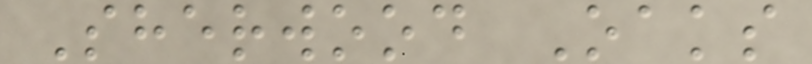Sherwood Oaks
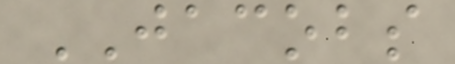JACOBS
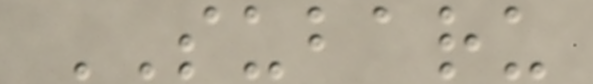SUBARU
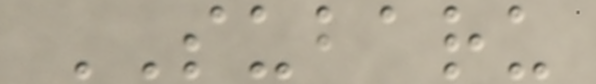SUBARU
